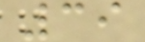39
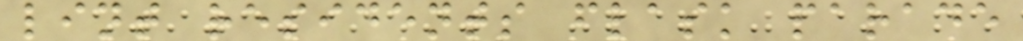lint residents flask parade
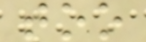too
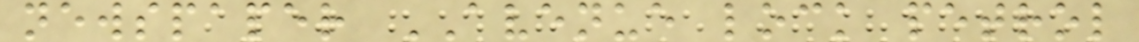newspaper AVENUE lock petrol
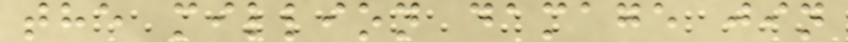the million damage jin
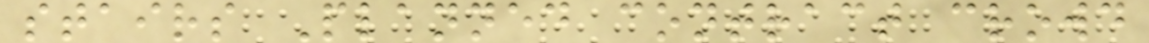stairs Planned contract crowd
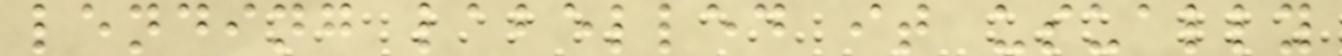lending labelled it usually
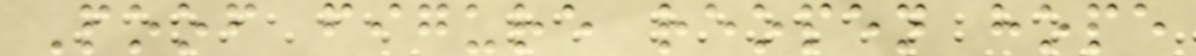Poof figure reopen hope
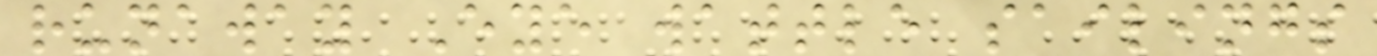runaway Eye wattle sailings
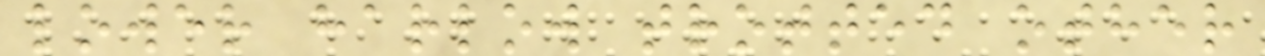lower harlow trotted other
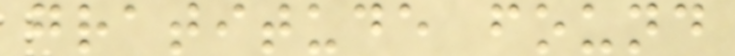gratitude found
